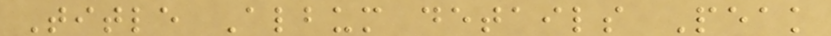Title Album details Peak
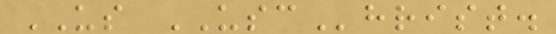US USChrist.
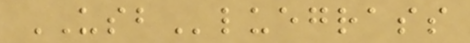USBluegrass
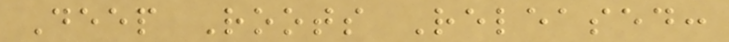Deep Roots Released:
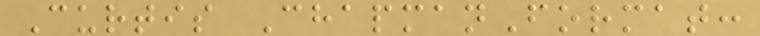Curtis ChapmanFormat:
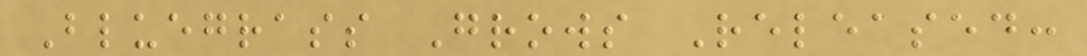Bluegrass Grows Released:
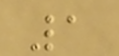1
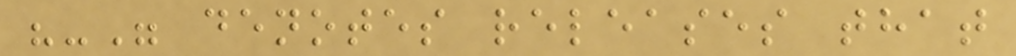"-" denotes releases that
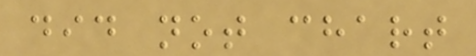did not chart
